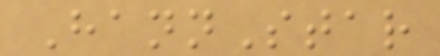HannStar
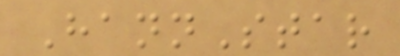HannStar
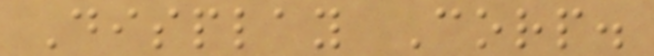Display Corp.
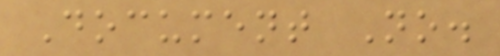Document No.
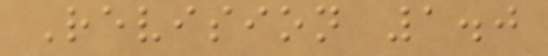Revision 1.0
